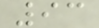93
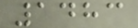1483
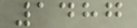1487
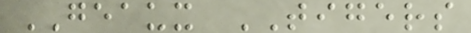GEAUX TIGERS
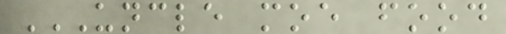UNCLE MOE FOOD
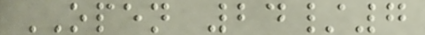OPEN 24/7
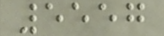5557
